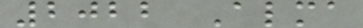2022 Alma
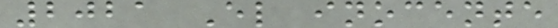2021 El inocente
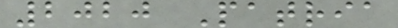2020 Patria
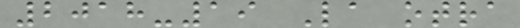2018-19 La otra
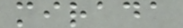mirada
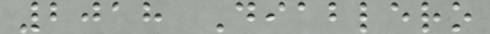2018 Diablero
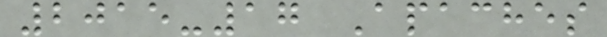2015-17 Apaches
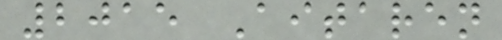2015 Aitaren
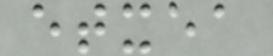etxea
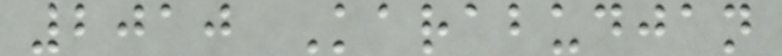2010 Karabudjan
